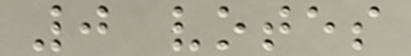0 votes
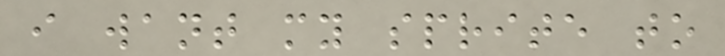i want my sprite to
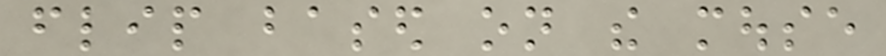flip based on the mouse
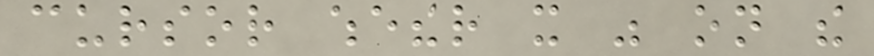cursor whether it was on the
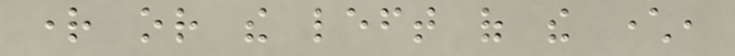right or the left of the character,
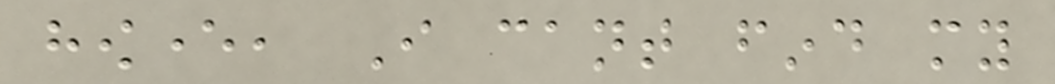however, I cant find my
